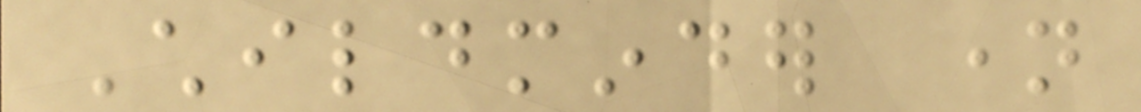Childminder name
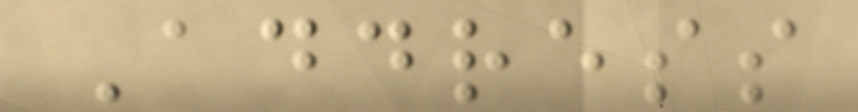Address
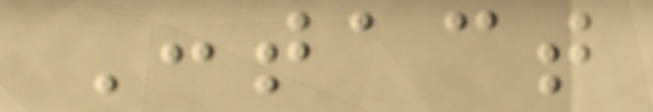Contact
